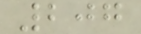207
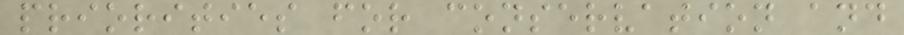priorities for conservation and
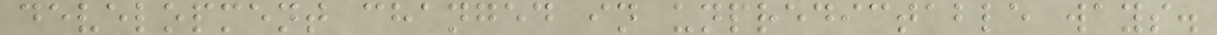development changed in unpredictable ways.
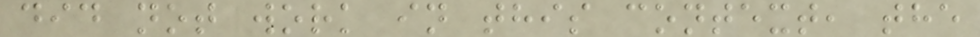did not work in this context, the
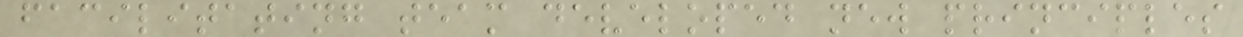facilitating team developed new principles
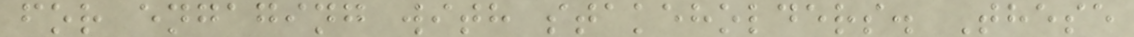for engaging with stakeholders. These
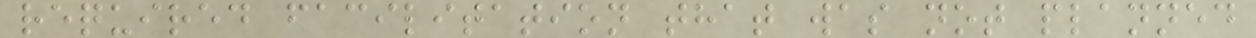required facilitation that was not planned
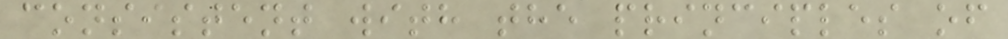consistent with the principles of
